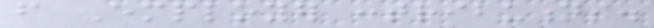from Employer contributions.
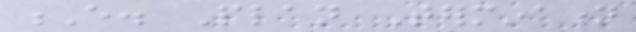E. Plan Termination
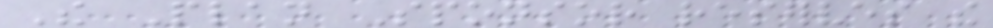The Plan Sponsor reserves the
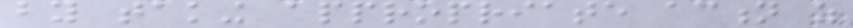by taking appropriate action as
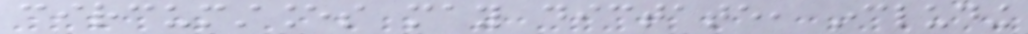circumstances may dictate, including
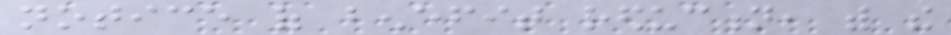notice of benefit reduction, with the
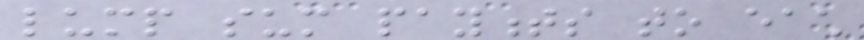lump sum payments to each
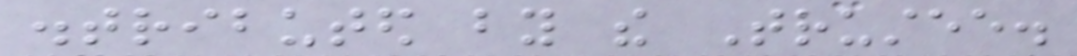distributed by the Trustee.
